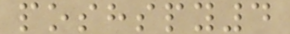poshspy4
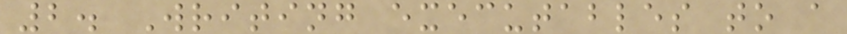2. Writing executables to a
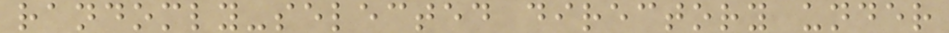randomly-selected directory under
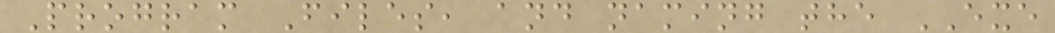Program Files, and naming the EXE
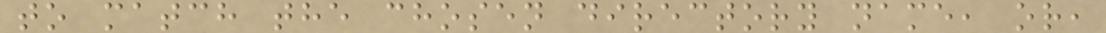to match the chosen directory name, or,
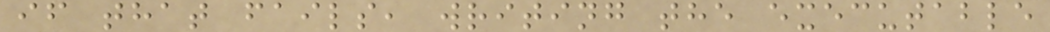if that fails, writing the executable
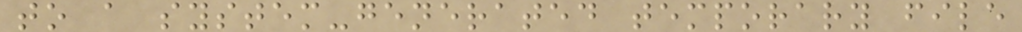to a system-generated temporary file
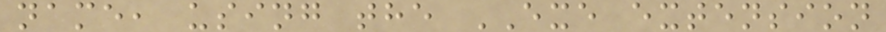name, using the EXE extension
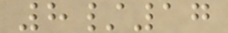8/17
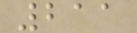211
